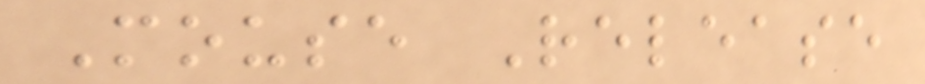Mouse Release
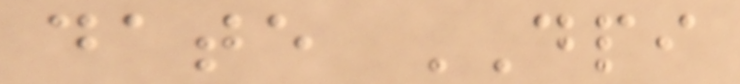date DPI
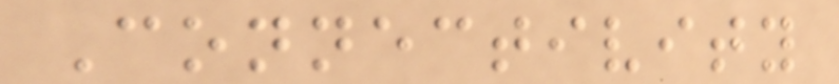Connectivity
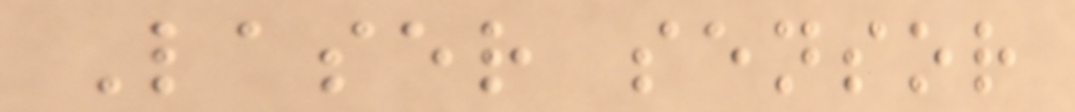Laser sensor
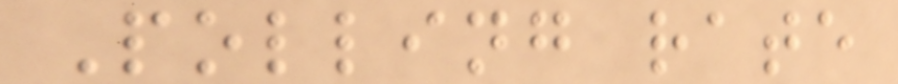Polling rate
